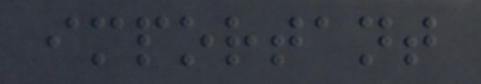important
